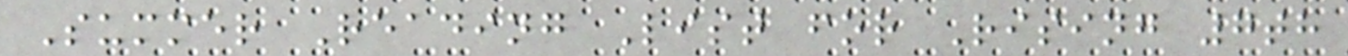Summer Reading List for Rising 7th
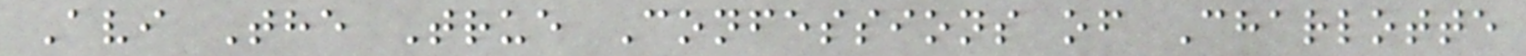Avi The True Confessions of Charlotte
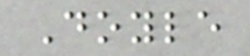Doyle
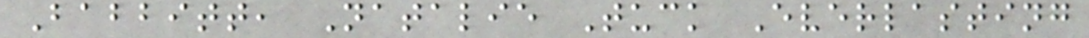Babbitt, Natalie Tuck Everlasting
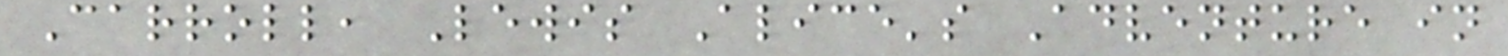Carroll, Lewis Alice's Adventure in
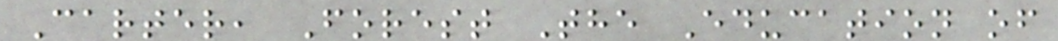Carter, Forest The Education of
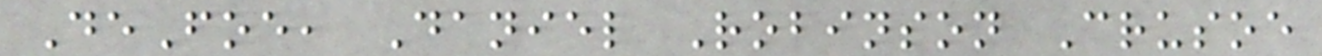DeFoe, Daniel Robinson Crusoe
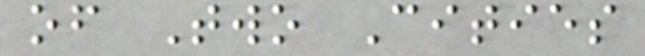of Two Cities
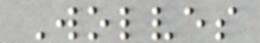Wolves
